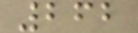262
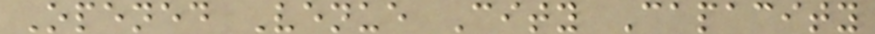Opened Venue City Capacity
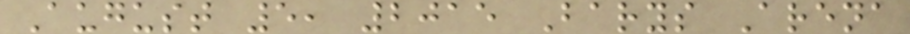August 5, 2015 Barys Arena
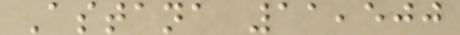Astana 11,500
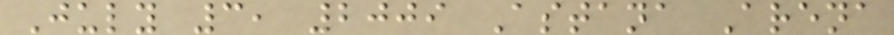July 3, 2009 Astana Arena
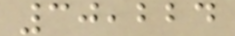30,224
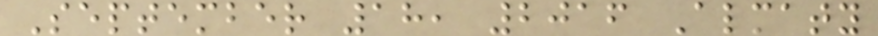September 18, 2016 Almaty
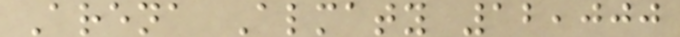Arena Almaty 12,000
